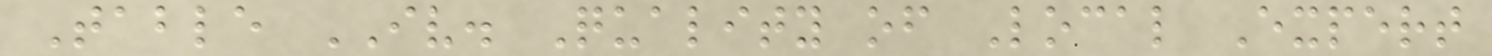Table IV. Quality of Local Expert
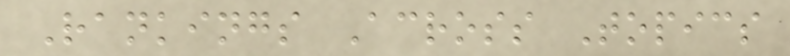Rankings Across Topics
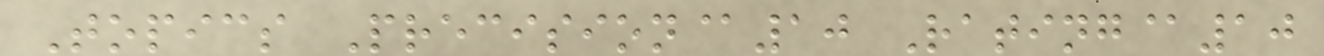Topics Precision@10 Rating@10
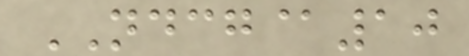NDCG@10
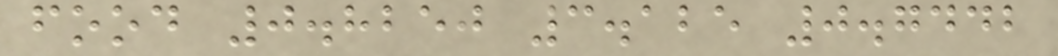food 0.8250 3.125 0.7442
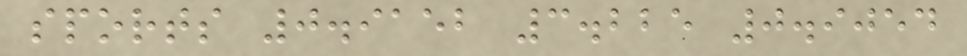sports 0.9152 3.225 0.9054
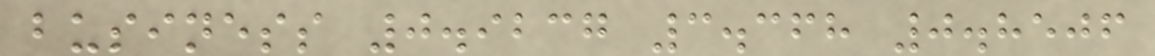business 0.9237 3.368 0.8506
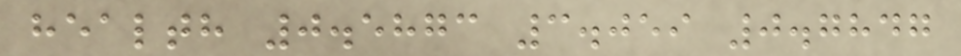health 0.5873 3.059 0.7847
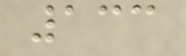133
